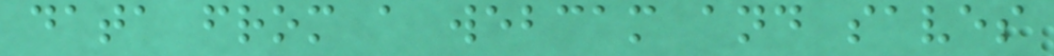data from a webcam and saves
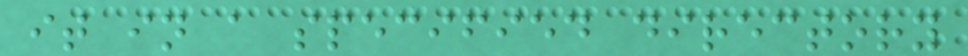it in a specified directory
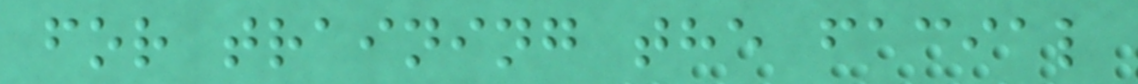for training the facial
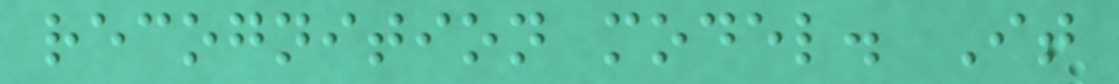recognition model. It
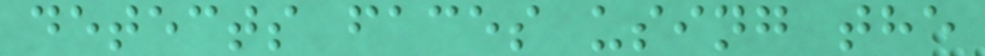detects faces using the
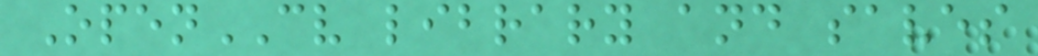OpenCV library and saves
